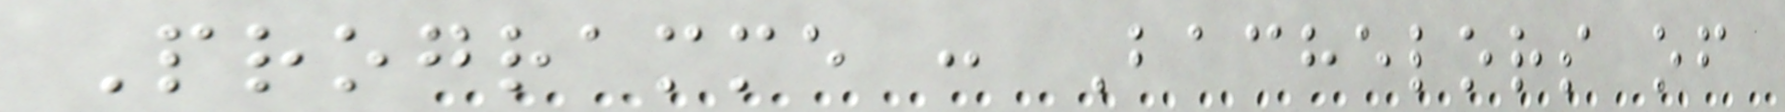Programme : Bachelors of
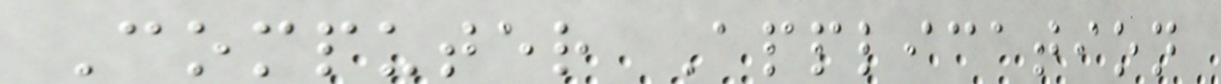Computer Application
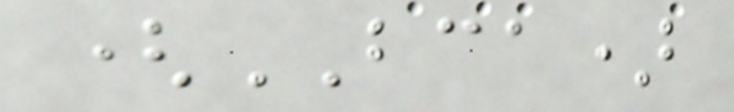(BCA)
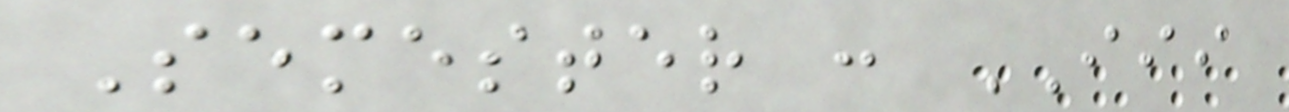Semester : III
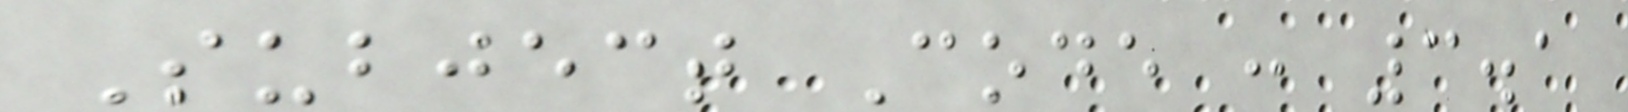Subject Code : 3.1
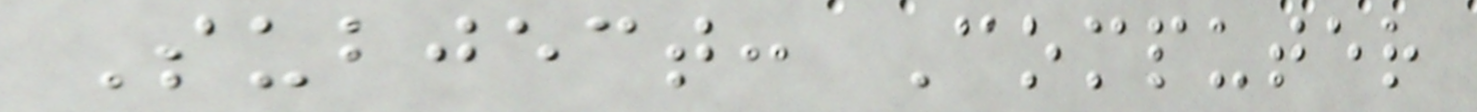Subject: Computer
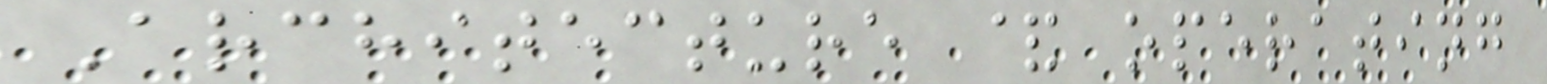Architecture & operating
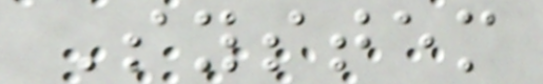System
